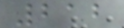212
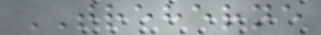TREHERNE
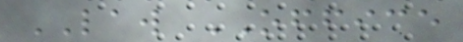LAW OFFICE
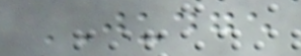JUDGE
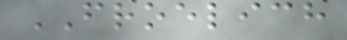FROELICH
